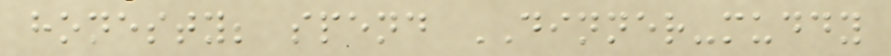honesty; spend DINNER-muddy
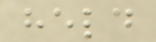held
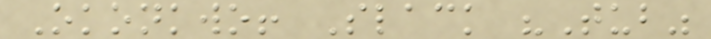Okonkwo! Slack "Tub"
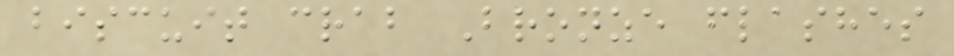biscuit crab Bronze flashes
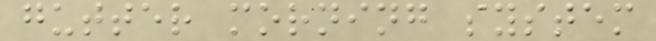gutter morning system
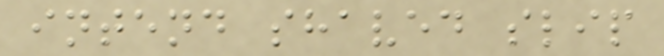intend shaved slip
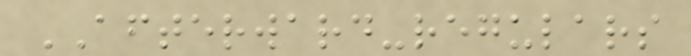AFTERWARD-regulars
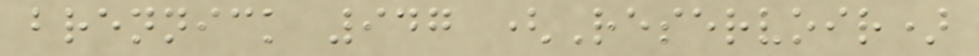brennick 947 (Reservoir)
